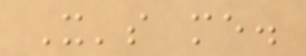It's me.
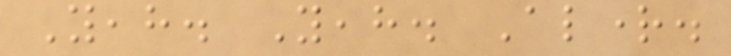Yeah. Yeah. Alright.
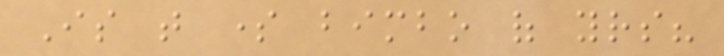Is that some bimbo of yours?
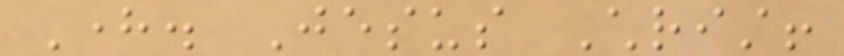Here. Jesus Christ!
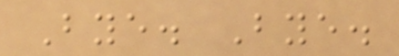Bye. Bye.
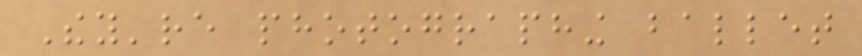They're photographing ballet
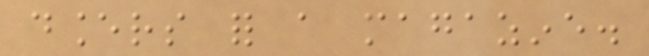dancers for a magazine.
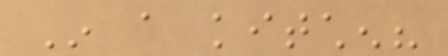In a kitchen?
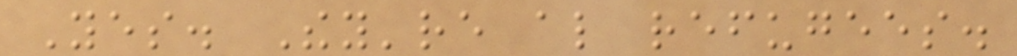Yes. They're also refugees.
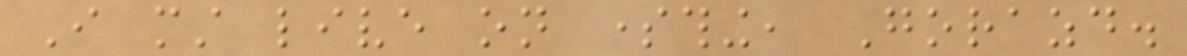I must live on something, Gorazd.
